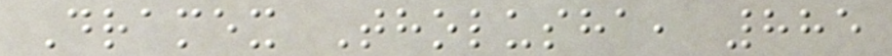Dramex Tholusha, 885
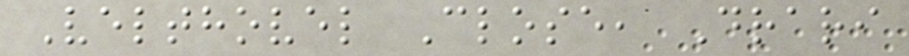Velthovel Close, Drari
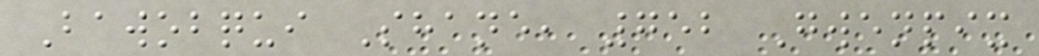Bawobqui Shane, 752 Gwenpix
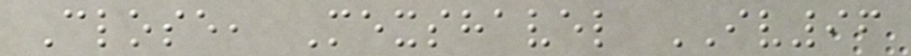Close, Mexshavel IV96
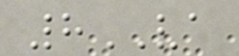8VA
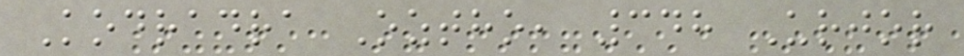Kodradra Oztho, 348 Urjor
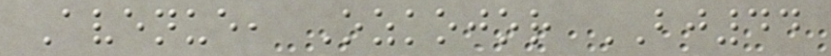Avenue, Ozkojor BJ44
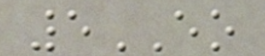5EO
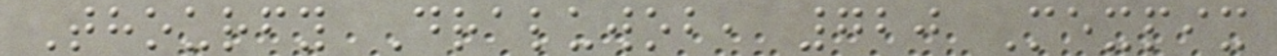Thourfy Draluwob, 720 Mexpix
